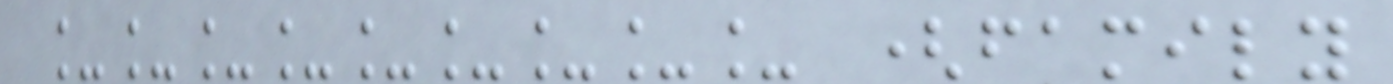_________ (family
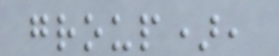group),
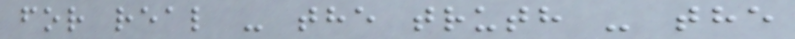for real - the truth - the
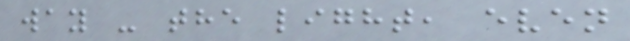way - the light, even
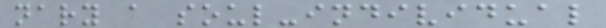nary a soul-individual
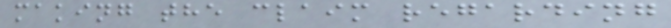making the claim regarding
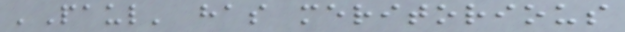'Paul' has meritorious
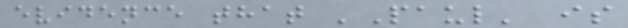evidence that 'Paul' is
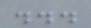...
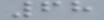68
